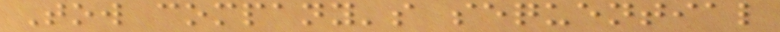Tow company's sequential
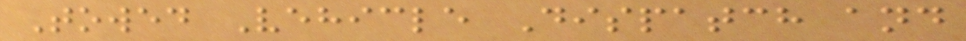Towed Vehicle Dispatch and
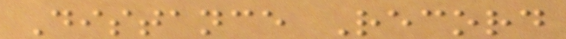Distance Record
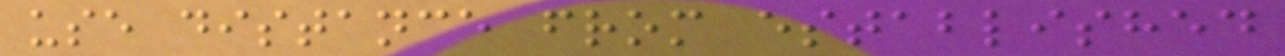use distance from established
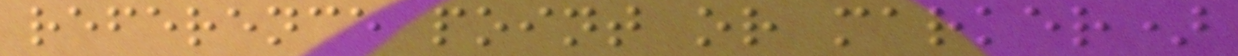reference point or marker)
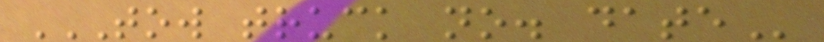TOW TRUCK NO. DATE
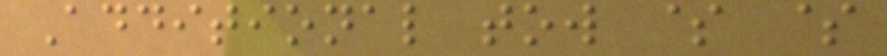Additional tow $ $
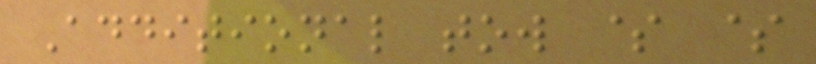Additional tow $ $
